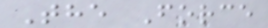The Force
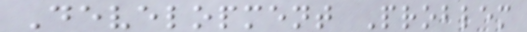Development Problem
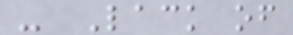- Lack of
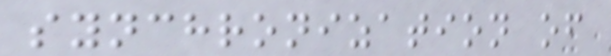synchronization of
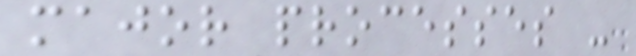major processes -
